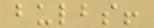bulbs!
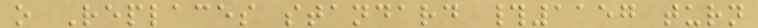o Replaces standard #1157 turn
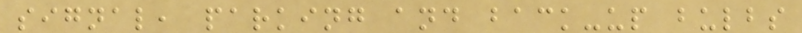signal, parking and back-up bulbs
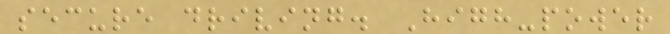secure driving. High-power
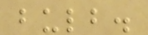bulb.
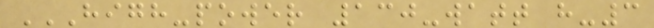HIGH-POWER 130-WATT H-3
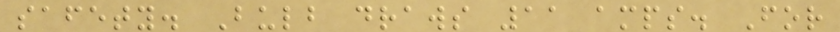safety. Bulb draws 11 amps. For
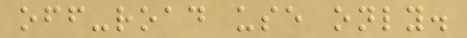off-road use only.
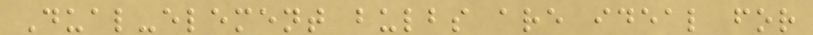Dual-element bulbs are ideal for
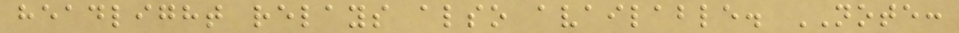headlight relays also available. NOTE:
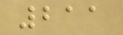211
